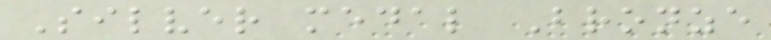Silver medal Bronze
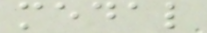medal
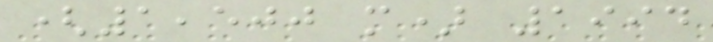(1,500 m) 1994
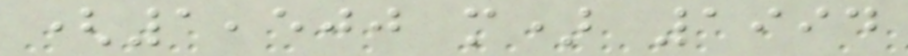(1,500 m) 1994
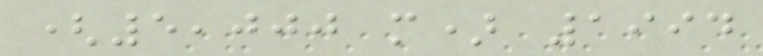(5,000 m) 1994
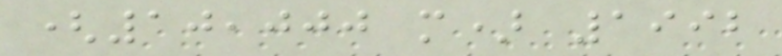(10,000 m) 1992
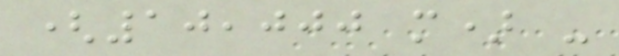(10,000 m) -
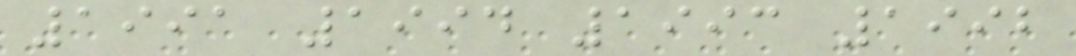1991 1994 1993 1992
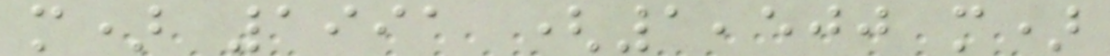m) 1991 (1,500 m)
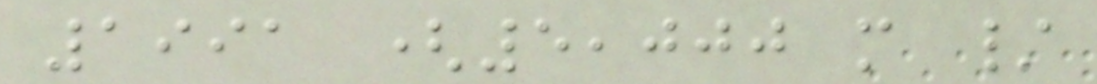1991 (5,000 m /
